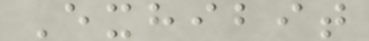Exhibit
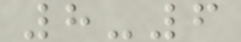8-6
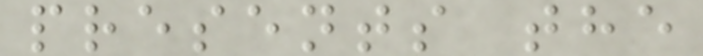presents the
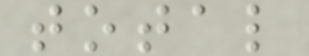total
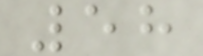58
